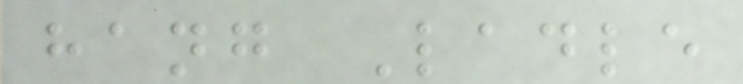hang Ladle
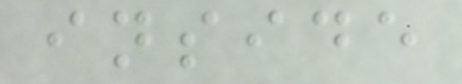inside
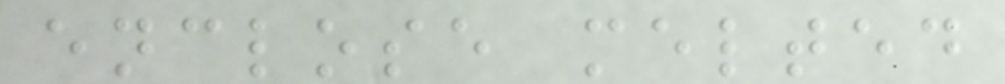enclose melted
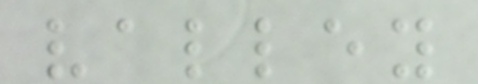valley
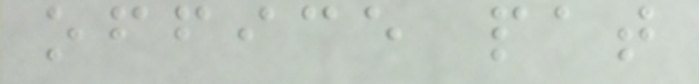office pat
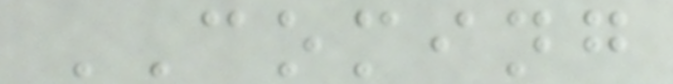COMING
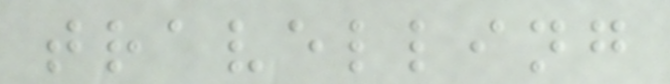travelling
